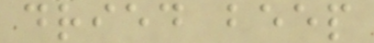dried beep
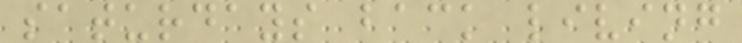saturdays back living
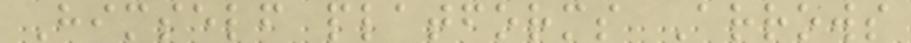Himself platforms Arrows
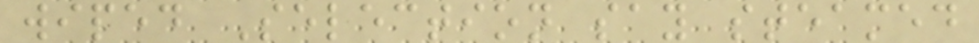wiped Selection say steamed
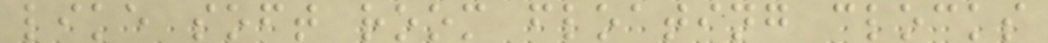like soft room floating clocks
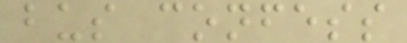bus confess
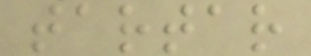tartar
